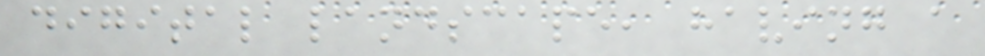digital landscape, having a
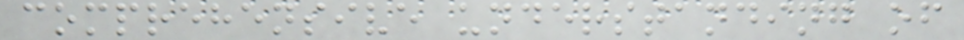comprehensive understanding of
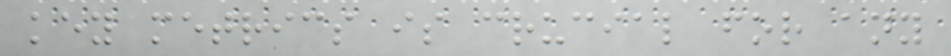key metrics is crucial for any
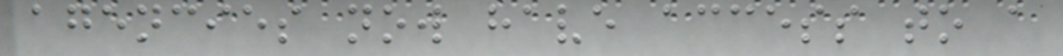agencies now have access to a
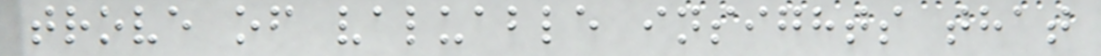trove of valuable insights that
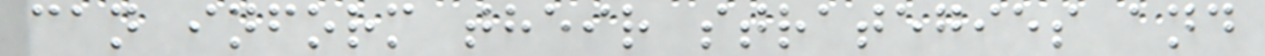can inform their strategies and
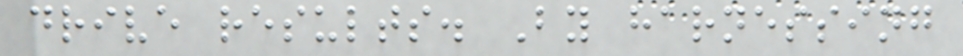drive results. By harnessing
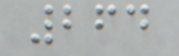264
